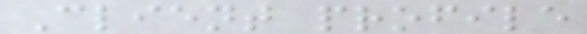Client profile
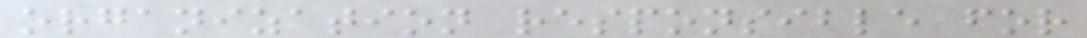organization responsible for
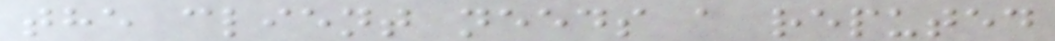the client needs a reputed
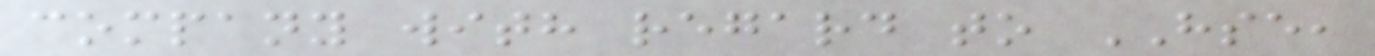company with regard to HSE,
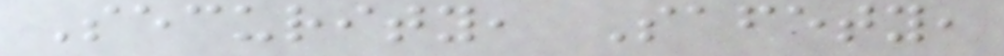Security, Safety,
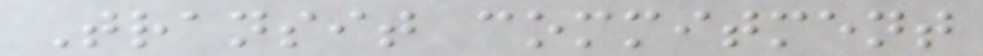Transit commitment
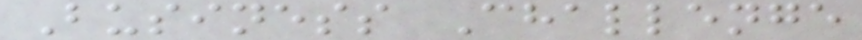Business Challenge
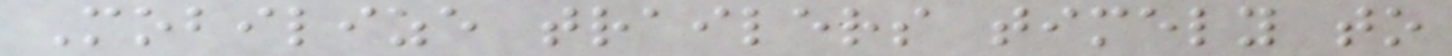Mobilize trailers timely to
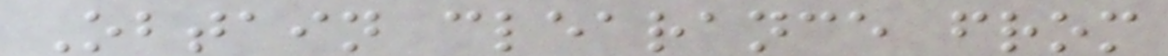Obtain clearance from
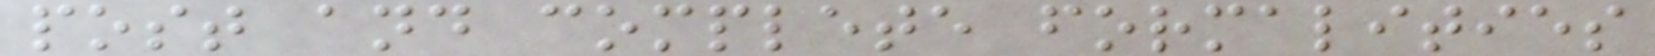post and complete formalities
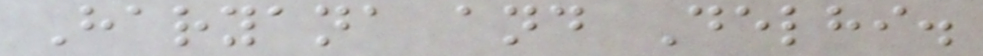Haryana and Delhi.
